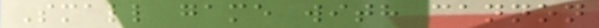Small game with cannon
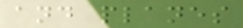and planes
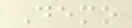Demo
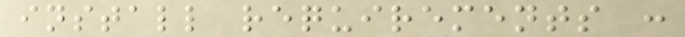install requirements :
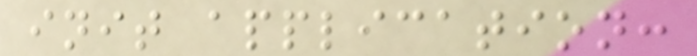init application:
